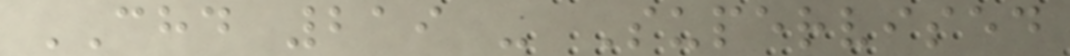CHD 219 - Supervised
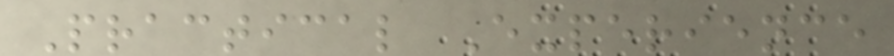Practical Experience
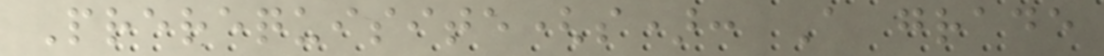Prerequisite(s): A grade
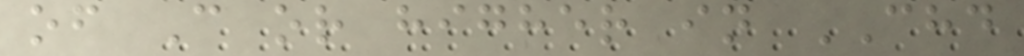of C or higher in CHD
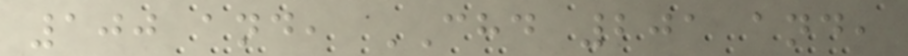100 and, CHD 201 and,
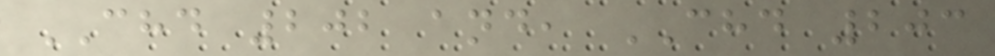CHD 202 and, CHD 203
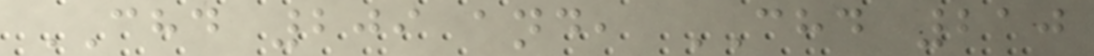CHD 209 and, CHD 210
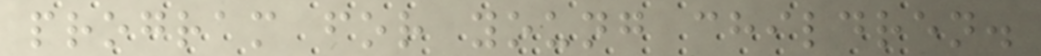program for young children.
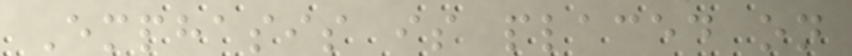Emphasis is placed on
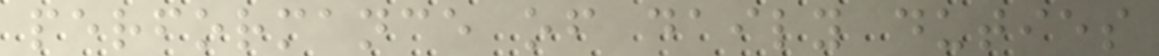performance of daily duties
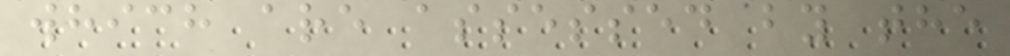which are assessed by the
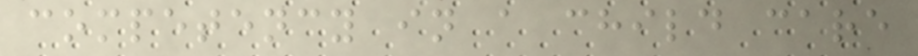competency in a child care
